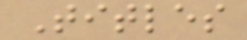Titles
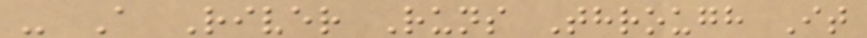- A River Runs Through It
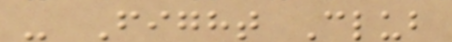- Fight Club
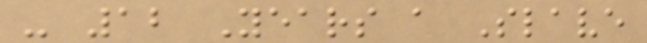- 12 Years a Slave
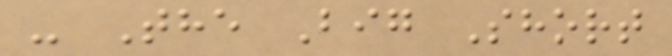- The Big Short
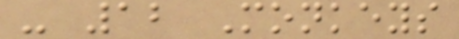- 12 Monkeys
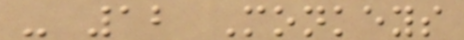- 12 Monkeys
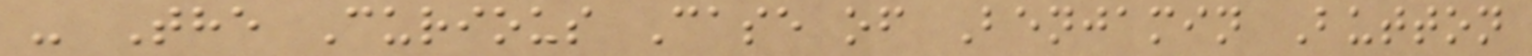- The Curious Case of Benjamin Button
